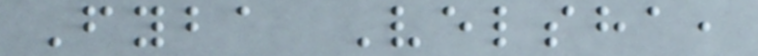Fyba Velsha,
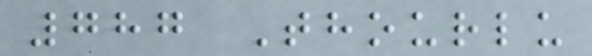787 Thourlu
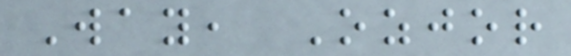Way, Ozjor
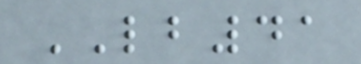LB41
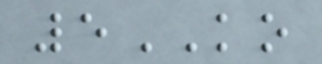5KO
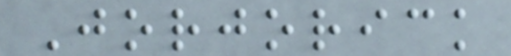Jorjorick
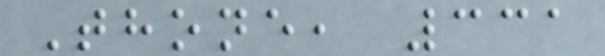Thone, 331
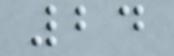24
